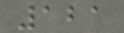121
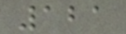121
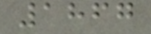1867
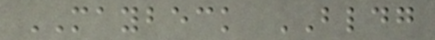MAYBECK BLDG
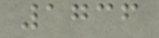1736
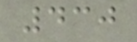430
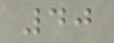40
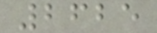2625
